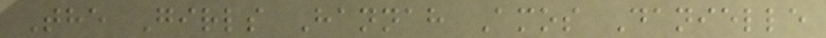The Girls Hannah Amos Danielle
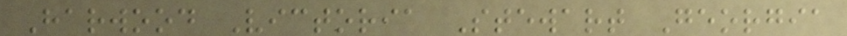Harwood Victoria Stewart Georgia
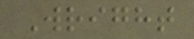Wright
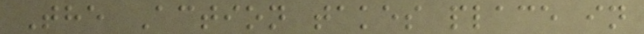The Action takes place in
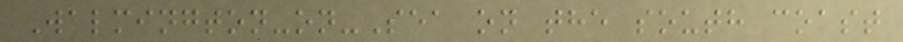Walmington-on-Sea on the south coast
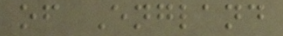of England
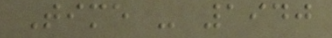Time - 1940
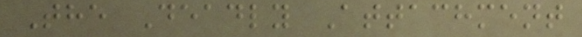The Deadly Attachment
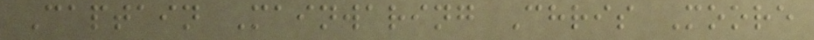Captain Mainwaring Chris Moore
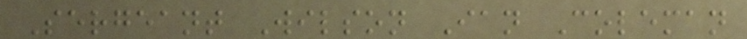Sergeant Wilson Ian Coleman
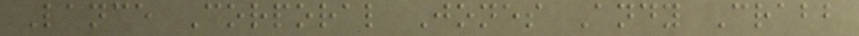Lance Corporal Jones Andy Crabb
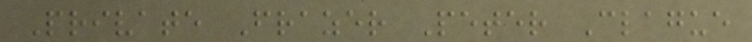Private Frazer Peter Clague
